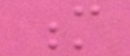m
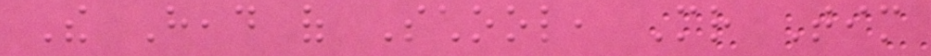The Head of School, Mr Tim
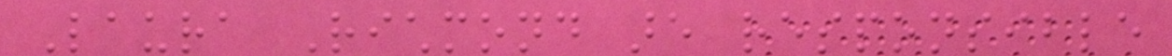Laura Richmond are responsible
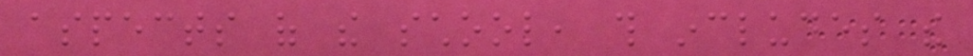aspects of the school, this includes the
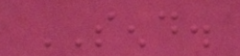SEND.
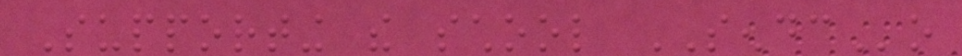Supporting the school SENDCo
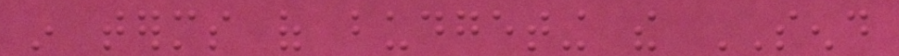in terms of budgeting the SEND
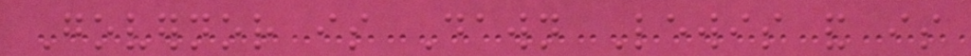Governor is Dawn Lewis and is
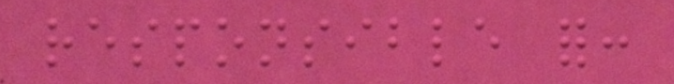responsible for:
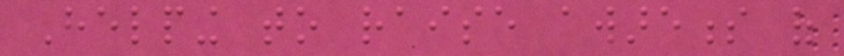Helping to raise awareness of
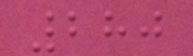280
